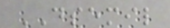DSEMIL
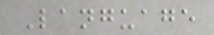Language
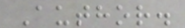Author.
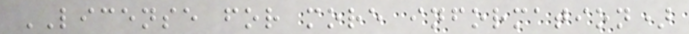LICENSE for more information)
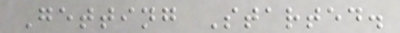Getting Started.
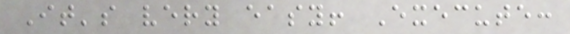It's very easy! Execute:
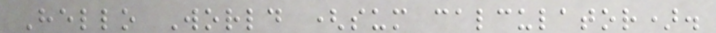Hello World (sum calculator).
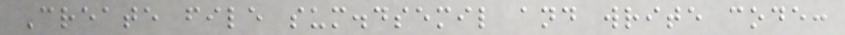Create file sum.dsemil and write code:
